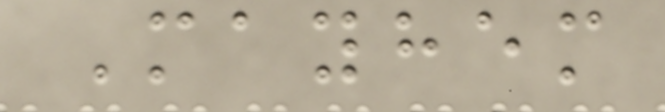Mayhem
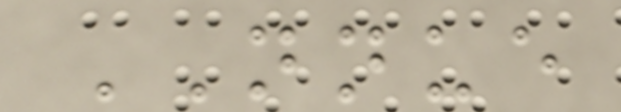NNUE
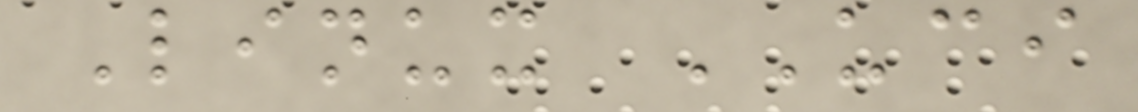Linux UCI
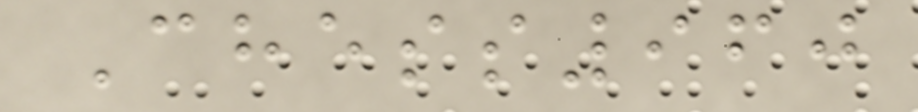Chess960
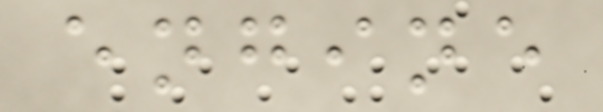engine
